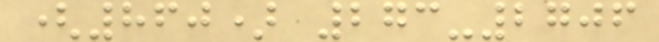(860) 273-2706
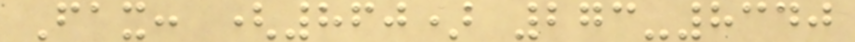Fax: (860) 273-8340
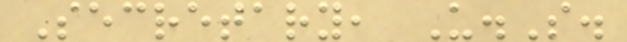Secretary, U.S.
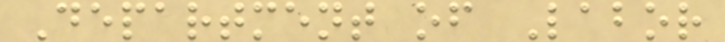Department of Labor
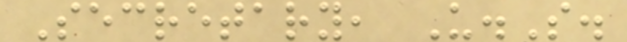Secretary, U.S.
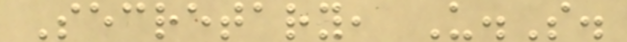Secretary, U.S.
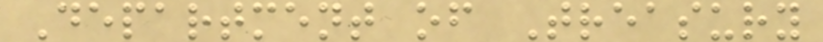Department of Treasury
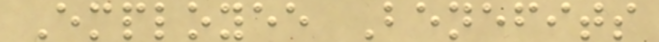Employee Benefits
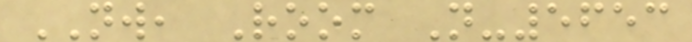NW, Room N-5653
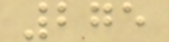275
